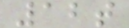12t
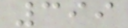399
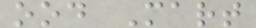ood Mart
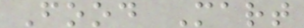Food Mart
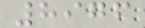8976
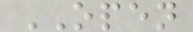OPEN
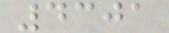4301
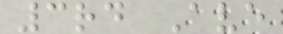3rd Ave
